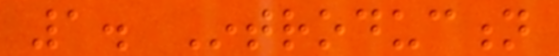1. Introduction
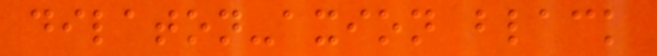dilaton-axion black
